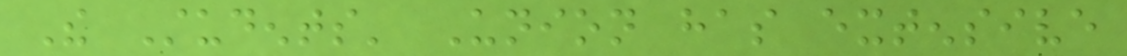The Students' Union has extensive
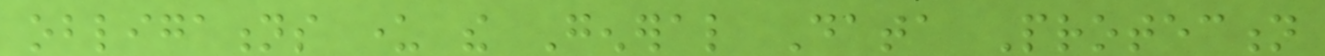obligations under the General Data Protection
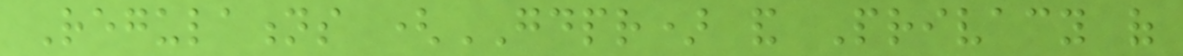Regulations (GDPR) and Privacy of
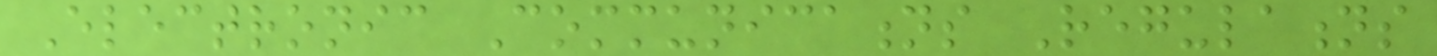Electronic Communications Regulations
